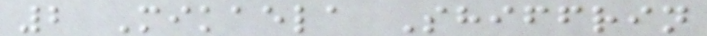2 Mikaela Shiffrin
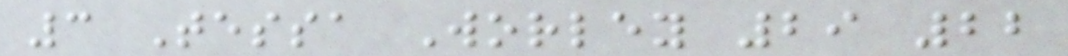3 Tessa Worley 29 22
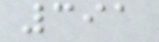391
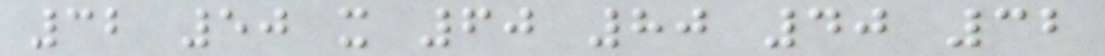32 50 x 60 80 40 32
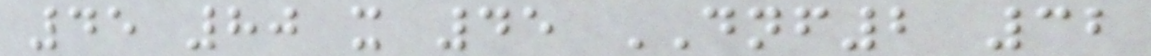45 80 x 45 DNF2 32
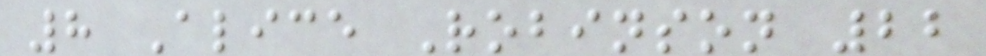8 Alice Robinson 22
